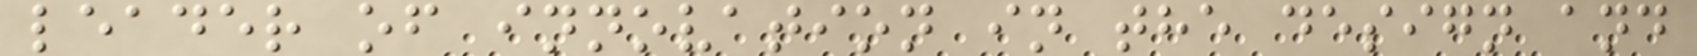leader of innovation in the design and
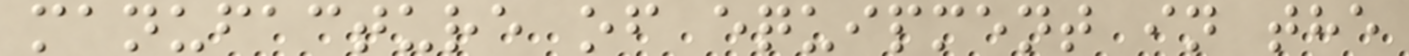manufacture of equipment in the
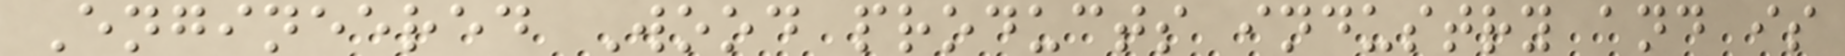Engineered Wood products industry and is
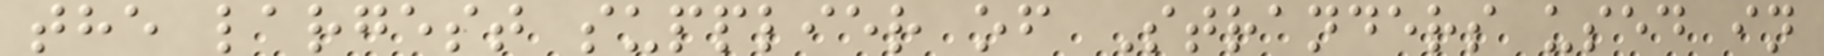the largest supplier of Stranders used in
